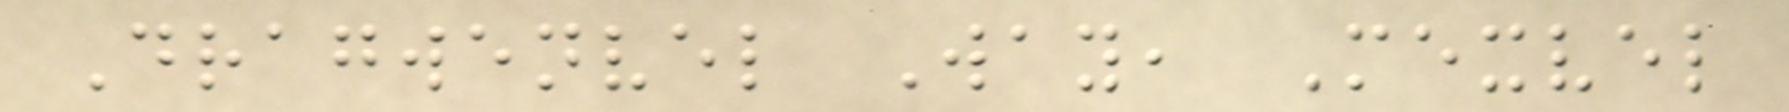Dragwenvel Way, Mexvel
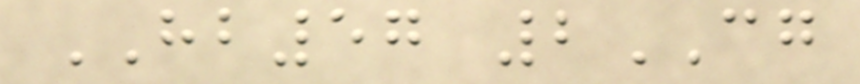HB57 2CG
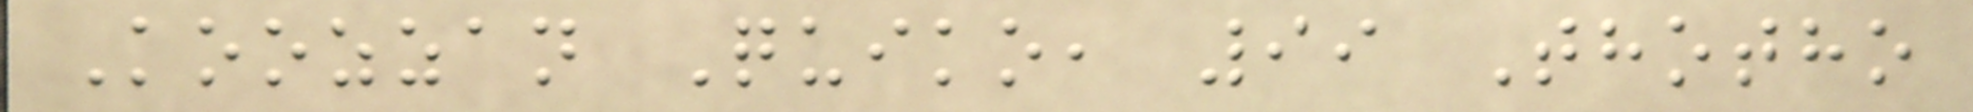Koozzan Quiko, 99 Thotho
